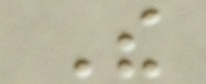The
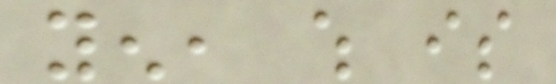yen, which is
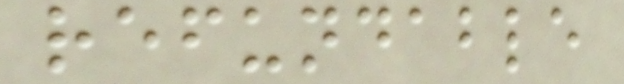refundable
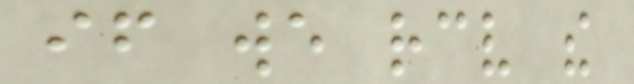if we receive the
